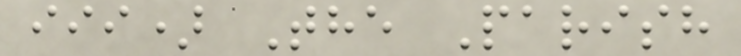iii) The Parish
